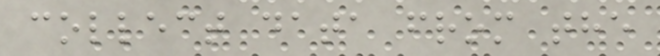collect data from the
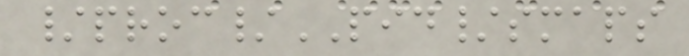/proc/PID/smaps
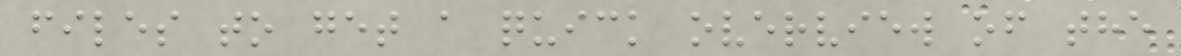files to get a quick overview of the
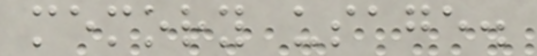memory usage.
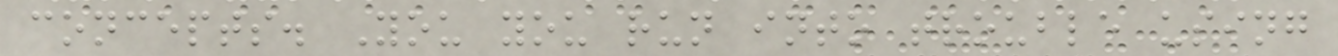concepts. You you run into trouble using
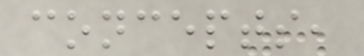concepts,
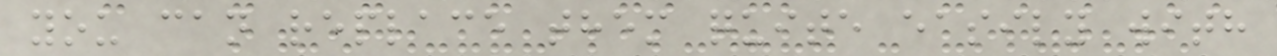you can replace them quite easily with
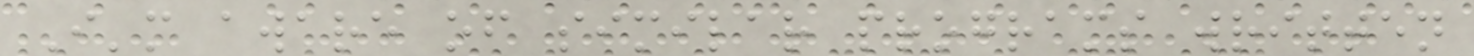I'm aware of similar programs written
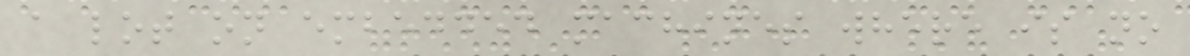a lot on embedded machines where is no
